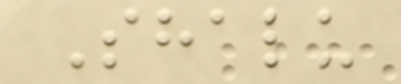Shalu
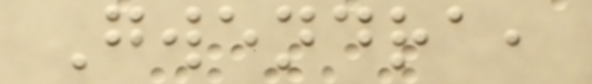Gwendra,
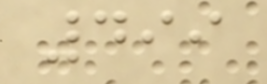499
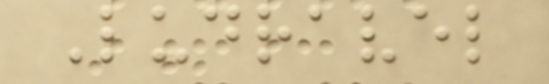Ludravel
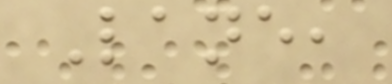Lane,
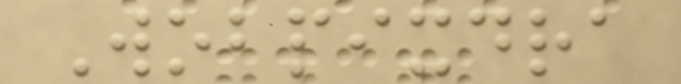Wobpixdra
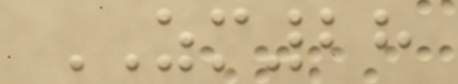ZM28
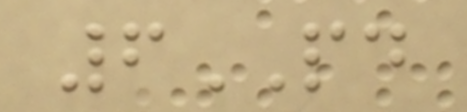6PD
